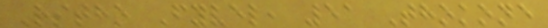Ritho Fyvel, 51 Thokone
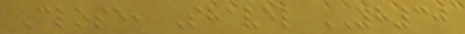Close, Shavel YH30
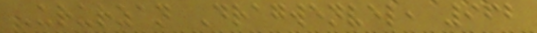Ururzan Dragwenvel, 962
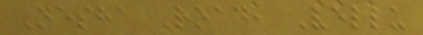Nesha Road, Vellu
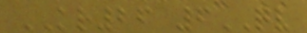KR26 6QV
